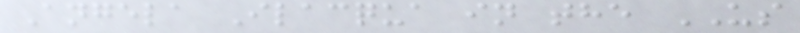Angela Ilacqua in the US
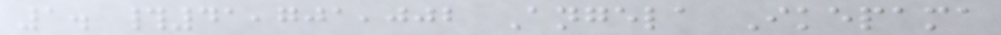1. #41,701,002 Angela Ikepama
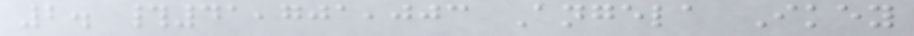2. #41,701,003 Angela Ikey
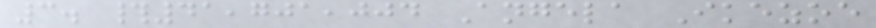3. #41,701,004 Angela Ikezoe
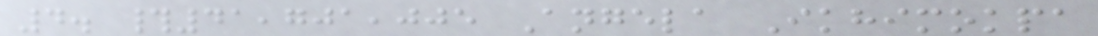4. #41,701,005 Angela Ikhimokpa
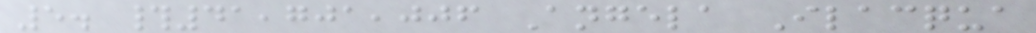5. #41,701,006 Angela Ilacqua
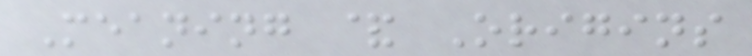Meaning & Origins
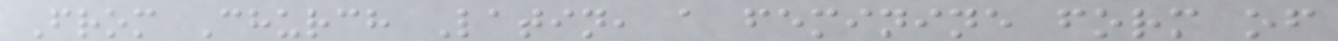From Church Latin, a feminine form of
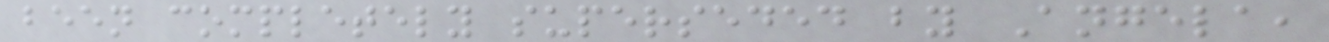been completely superseded by Angela,
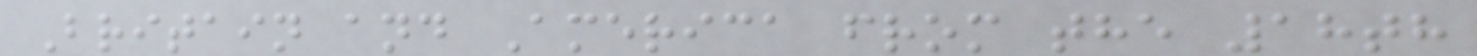Britain and America from the 18th
